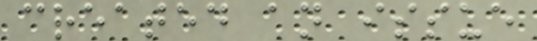created an issue
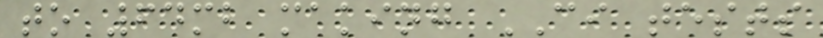to 64mb making CI tests
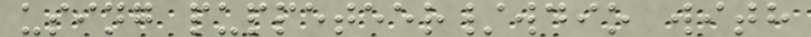using puppeteer/wdio with
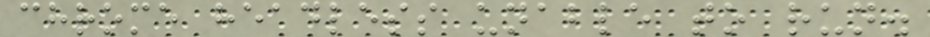chrome headless unable to run.
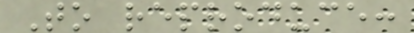To reproduce:
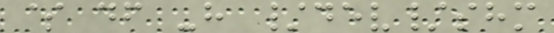$ df -h /dev/shm
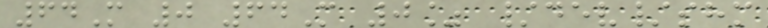64M 0 64M 0% /dev/shm
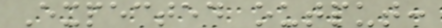Expected output:
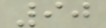90
